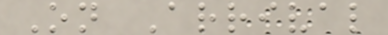On Arrival
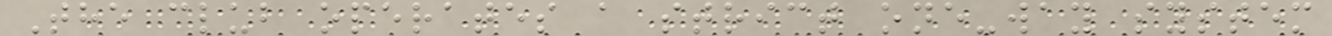The club operates a strict one-way system
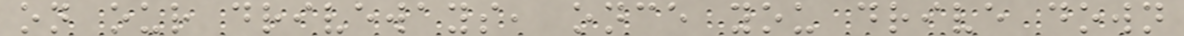on our driveways, once you drive down
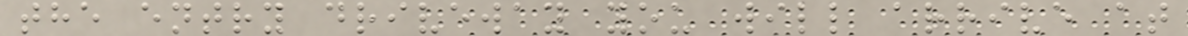the entry driveway you will arrive at
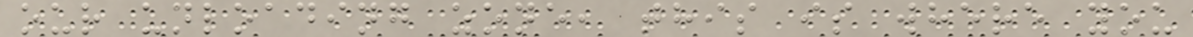our unloading zone, this is where you
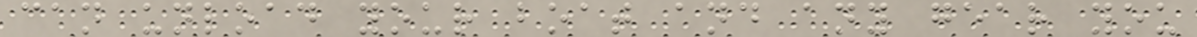can unload your boat and any gear you
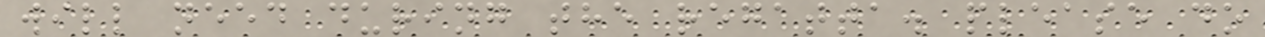will need during the regatta. please do
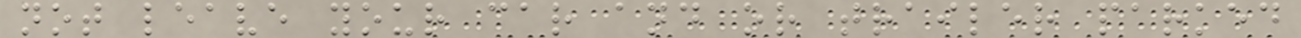not leave your car and or trailer parked
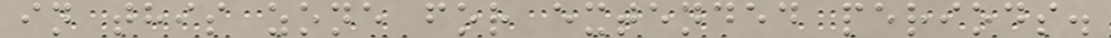in this zone for extended periods.
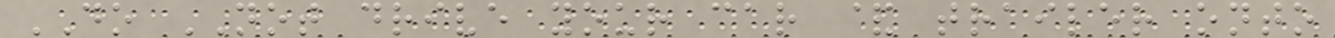DO NOT drive your car & trailer onto
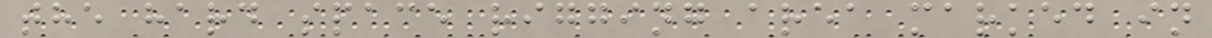the hard space rigging area marked in
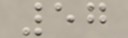57
